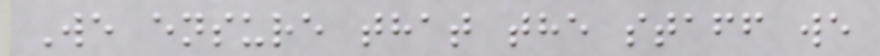We ensure that the staff we
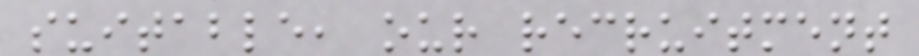suitable, our recruitment
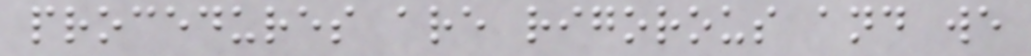procedures are rigorous and we
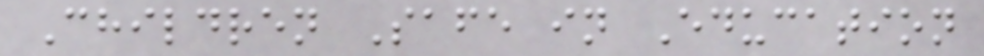Children Safe in Education
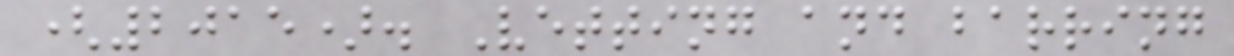(2015). Vetting and barring
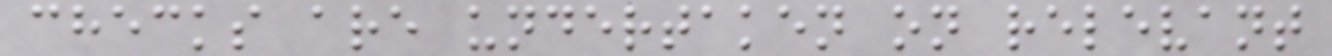checks are undertaken on relevant
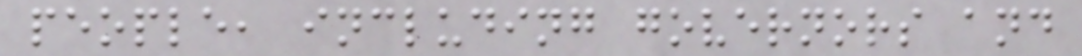people, including governors and
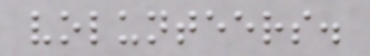volunteers.
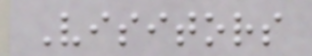Visitors
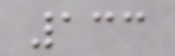133
